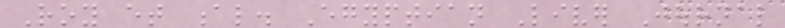Roy et al. Egyptian Liver Journal
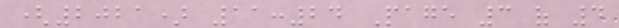(2021) 11:24 Page 3 of 4
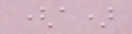(a)
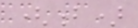(b)
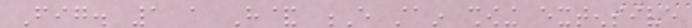Fig. 1 a H& E stain showing extensive
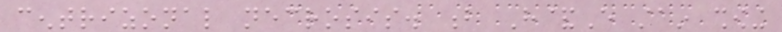centrizonal necrosis. b H&E stain showing
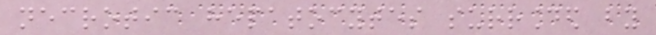necrotic hepatocytes surrounded by
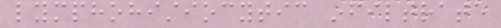lymphohistiocytic infiltrate
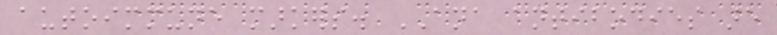autoimmune markers. ANA antibodies are
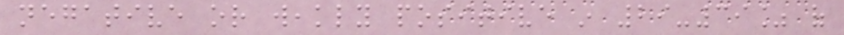negative or weakly positive in 29-39% of
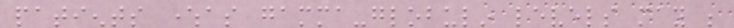patients whereas gamma-globulin levels may be
